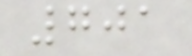701
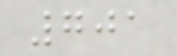701
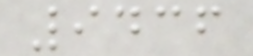9436
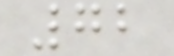72
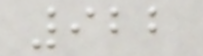922
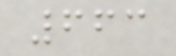663
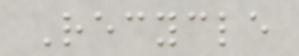Recycle
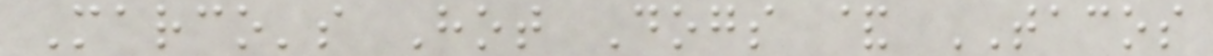Marco's Hot Dogs & TACOS
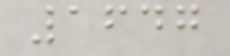1647
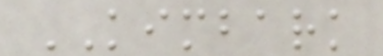KIMBARK
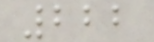222
